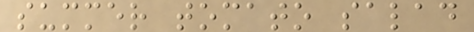summer tomato salad
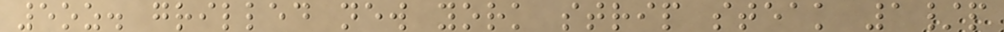5oz. grilled new york strip steak 1/p
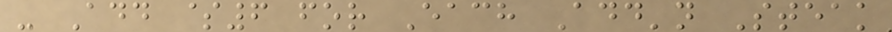- Add $6 for Each Add'n Steak
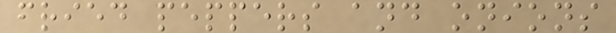fried peppers and onions
